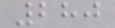280
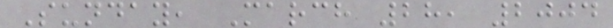Sunday, March 28, 2004
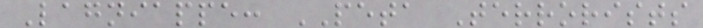Lagniappe: PETA Terrorists
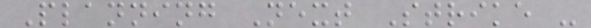Planning Next Strike -
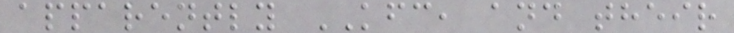apparently KFC, and their
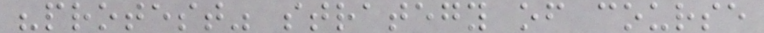"protest" strategy of course
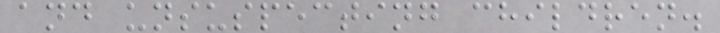and unsuspecting children.
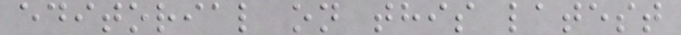editorial on this latest
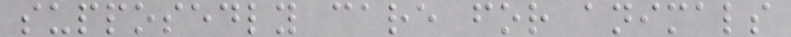supposedly care for animals
